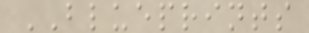BLUEPRINTS
